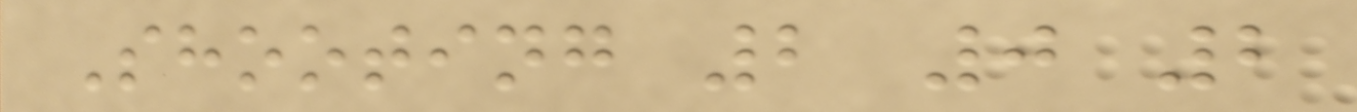Shooting 2 0 2
